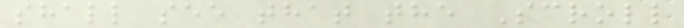shall see that the Scroll
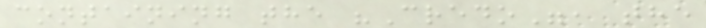containing the "Credo", the
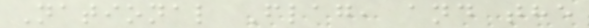National Flag, and the
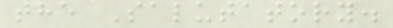the Salutatory.
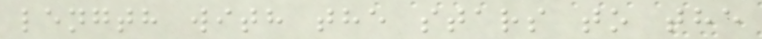length with the stars to the
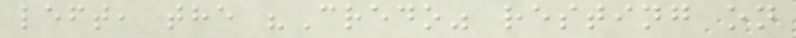left, the "Credo" resting on
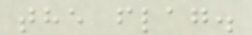the flag.
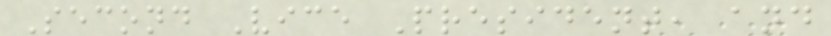Second Vice President, and
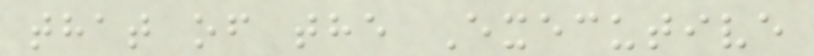that of the Executive
